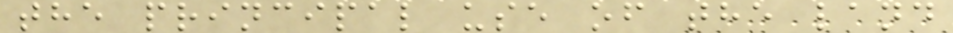the principal use of the land
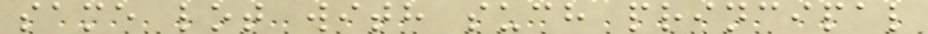same lot with such principal
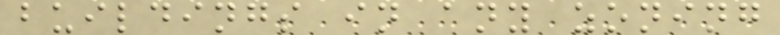buildings in any zoning
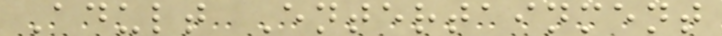Adult Entertainment
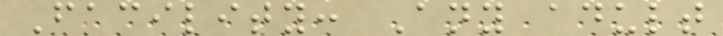Facility: Any adult
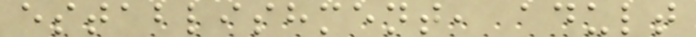establishment, adult
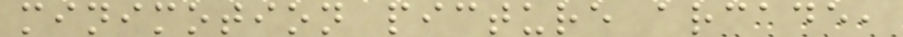minimotion picture arcade,
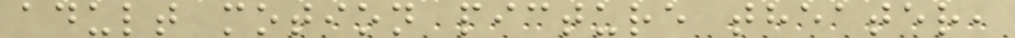adult motion picture theater,
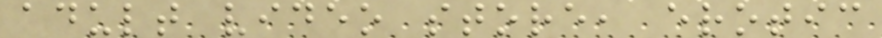adult video store, erotic
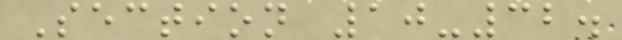Section 10-32.
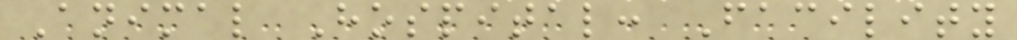Animal Hospital: Facility
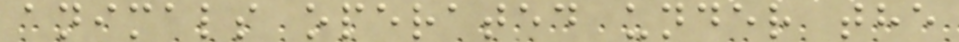animals operated under the
